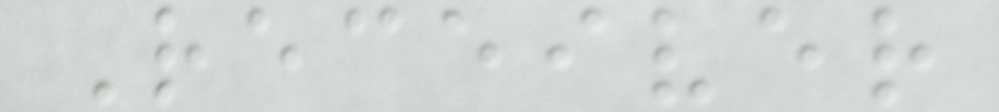Receiver
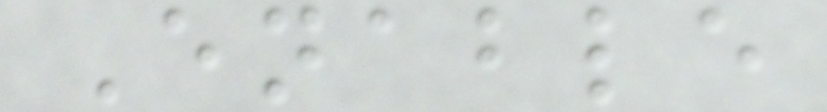Enable
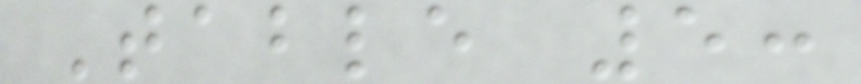Table 5:
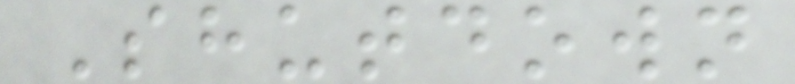Shutdown
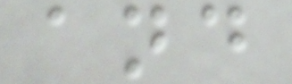and
